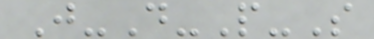J-D-P-S
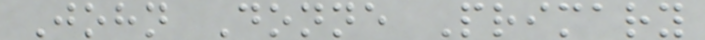John Donne Primary
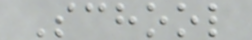School
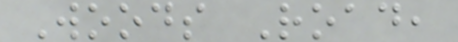Woods Road,
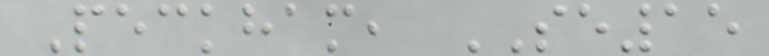Peckham, SE15
